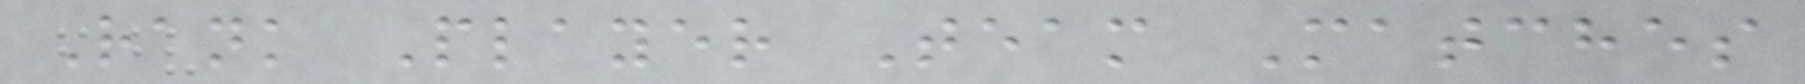Rank Player Team Matches
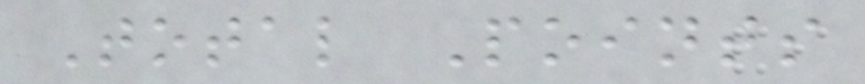Total Points
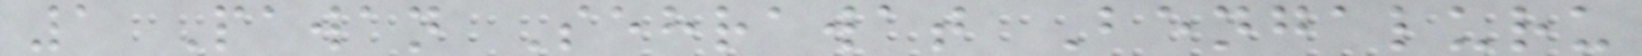1 Pawan Sehrawat Bengaluru
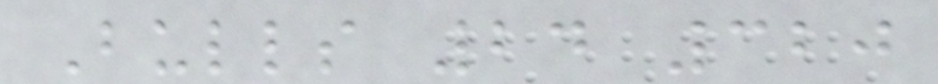Bulls 24 320
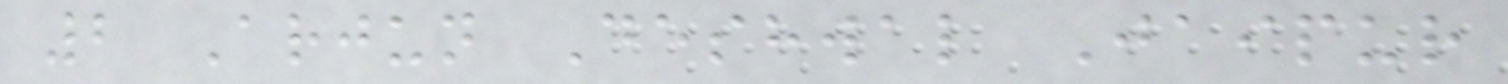2 Arjun Deshwal Jaipur
